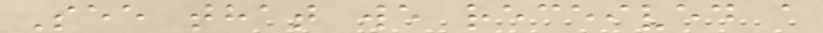See that we received a
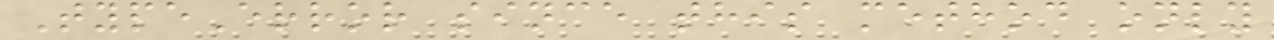TypeError since this method only
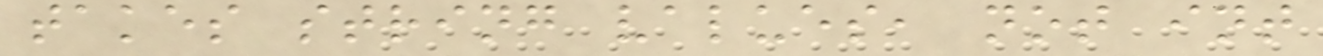takes string values, not int
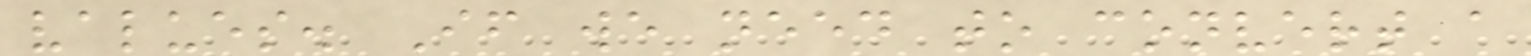values. If we need to convert a
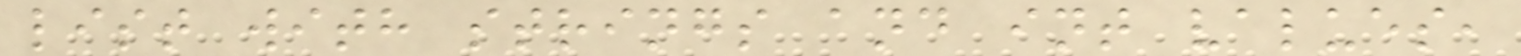list with strings and int values,
